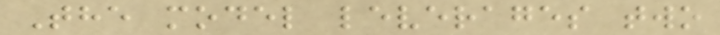The model leverages two
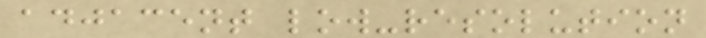adjacent low-resolution
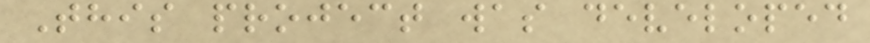This project was developed
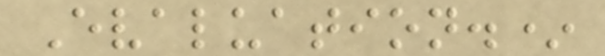Evaluation.*
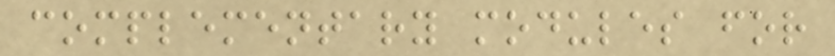complementary modules for
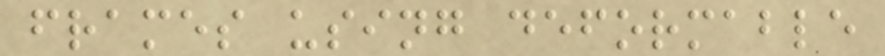frames using deformable
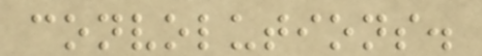convolutions.
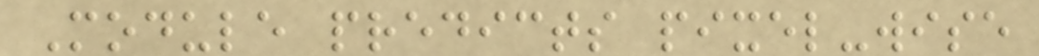Module predicts pixel-wise
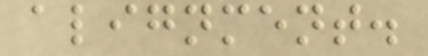alignment.
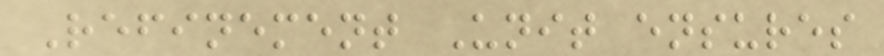Refinement Unit ensures
